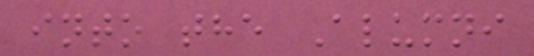into the Alumni
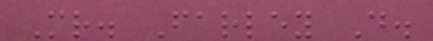Mr. Farley D.
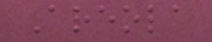Areola
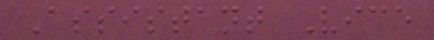Assistant Vice
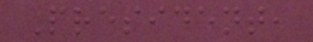President,
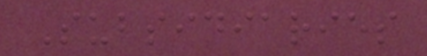Subsidiaries
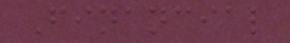Financial
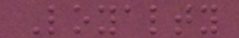Loyalty
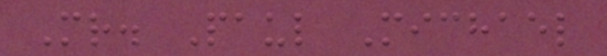Mr. Paul Michael
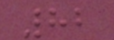82
